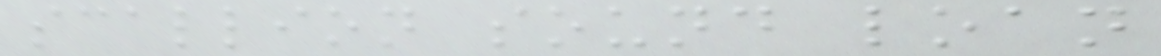scallion sound loan
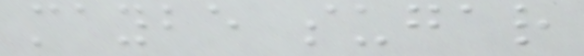maybe sugar
